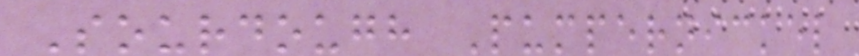Sourdough Pumpernickel
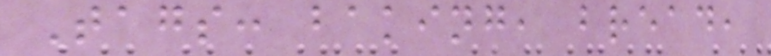Tags: baking, bread,
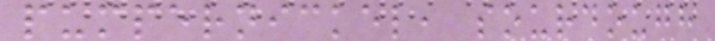pumpernickel, sourdough
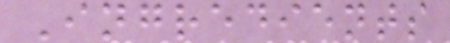Ingredients
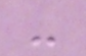-
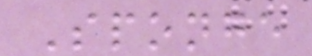Sponge
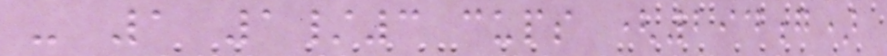- 1 1/3 cups (294g)
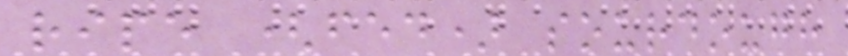ripe (fed) sourdough
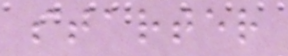starter
